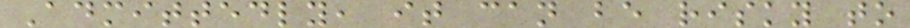Admittedly, it can be risky to
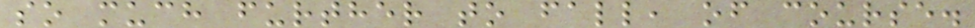so much further to fall, of course.
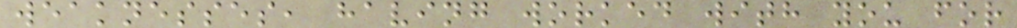weaknesses, having worked with you for
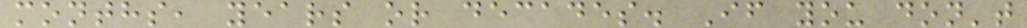months, years or decades. If you don't
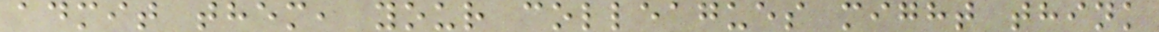admit them, your colleagues might think
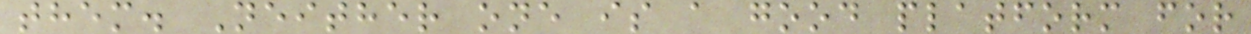them. Neither one is a good platform for
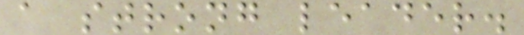a strong leader.
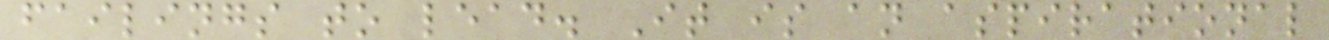failings to lead. It is an aspirational
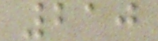210
